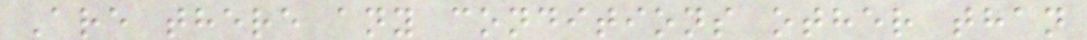Are there any conditions other than
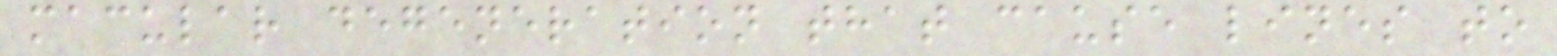macular degeneration that cause lines to
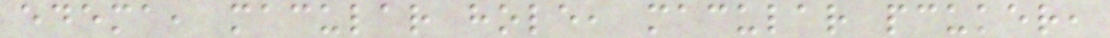edema, macular hole, macular pcuker,
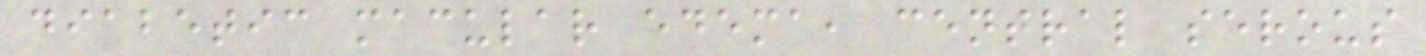diabetic macular edema, central serous
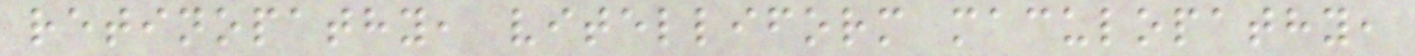retinopathy, vitelliform maculopathy,
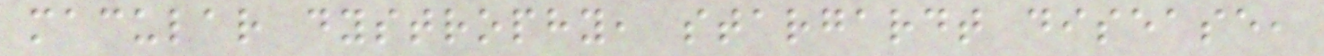macular dystrophy, stargardt disease,
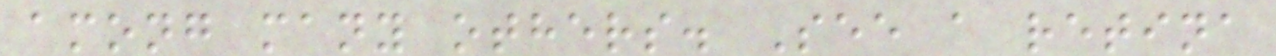among many others. See a retina
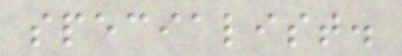specialist.
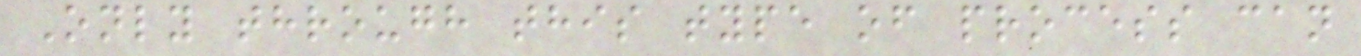Only through this type of process can
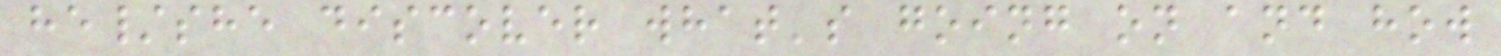he/she discover what's going on and how
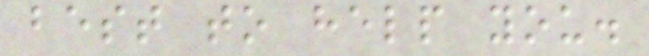best to help you.
